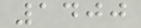1400
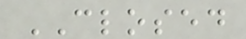CLOSED
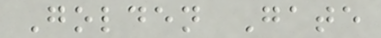Golden Gate
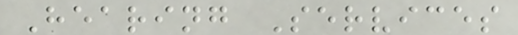Hearing Services
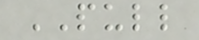PULL
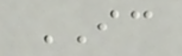IC
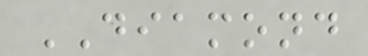DIAMOND
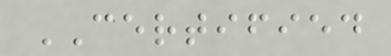CERTIFIED
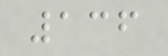136
